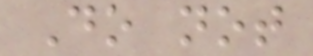Do not
